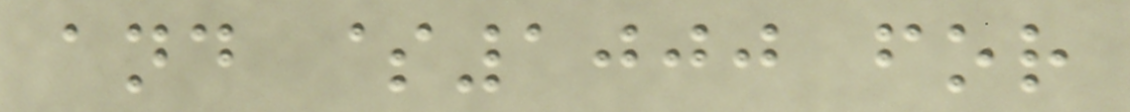and $1000 for
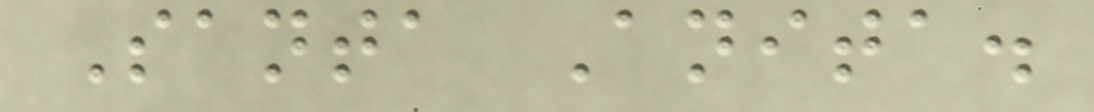Santa Anita.
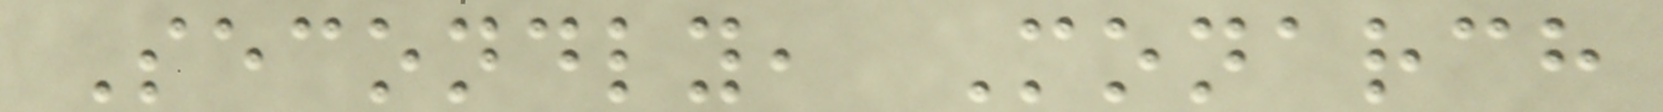Secondly, Monarch
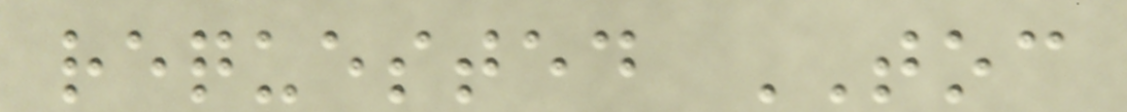requested TOC
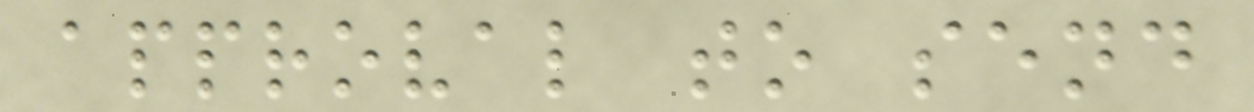approval to send
